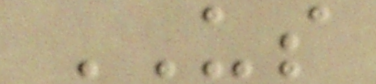US
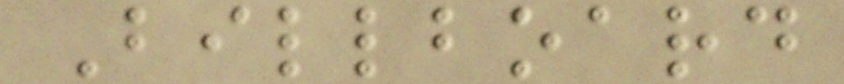Billboard
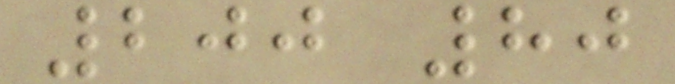200 80
